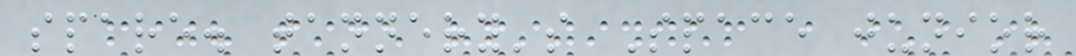spare. tannery's Space junior
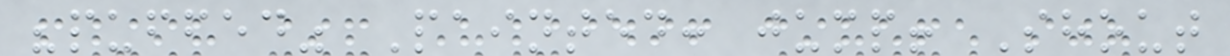"puffed" Painted: jump! Shout
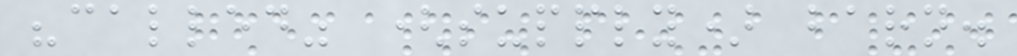"called" (supply) barn.
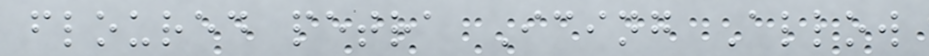floured petra Icing Allow
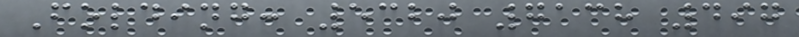Folding: 5320 7138 497
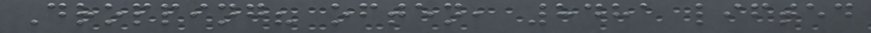Dropping? often, 8481 lifted
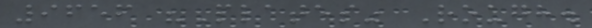9656 "Plates" Rough.
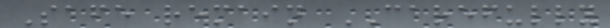Safe remain CAREFULLY
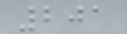201
